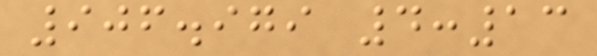906.979 4:13
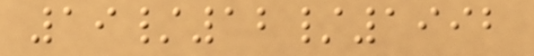19/12/1992
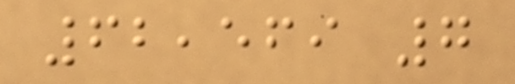62,569 7
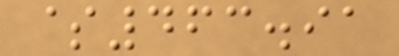$463.91
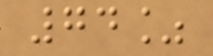74%
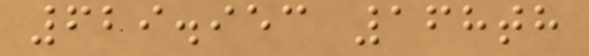629.953 168th
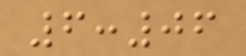6:06
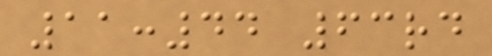11:44 63rd
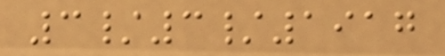3/3/1917
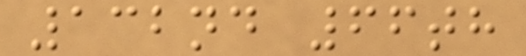132nd 66th
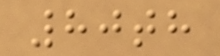80th
